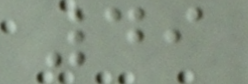49
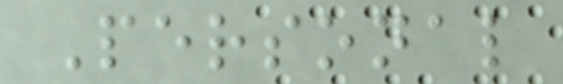Personal
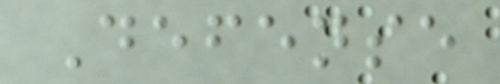Defense
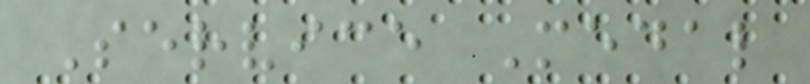Service Medal
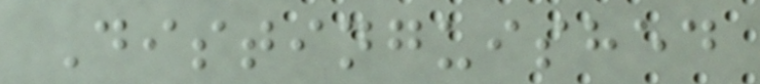Distinguished
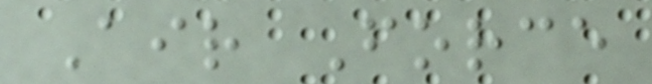Air Force
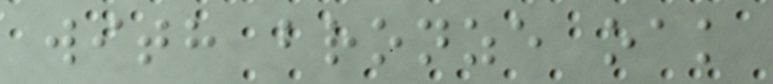with bronze oak
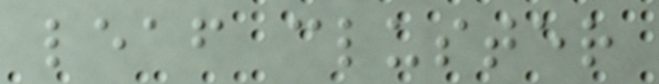leaf cluster
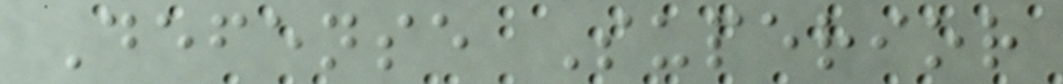Defense Superior
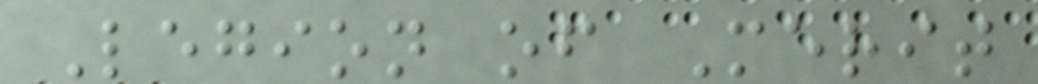Legion of Merit
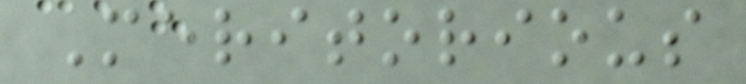Meritorious
